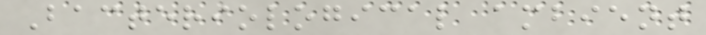Bacteriological ambient
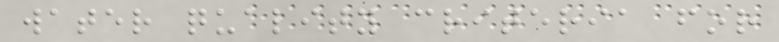water quality criteria for
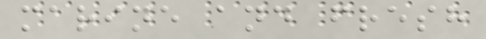marine and fresh
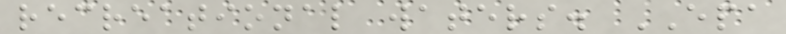recreational waters. EPA
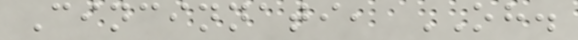Cincinnati, OH.
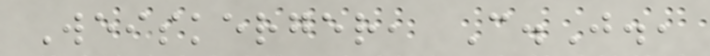Weiskerger, C.J.,
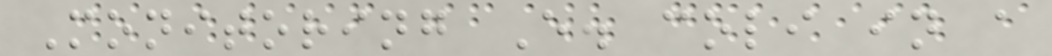Monitoring E. coli in a
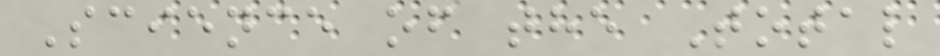Science of the Total
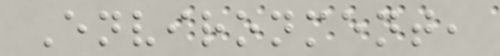Environment,
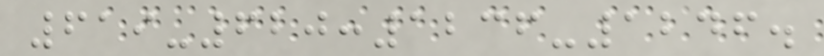619-620:1236-1246.
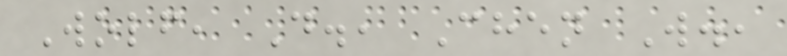Wolf, D., Chen W.,
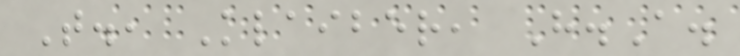T., Klaiber, H.A.
